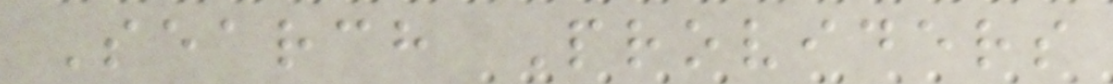Search Providers
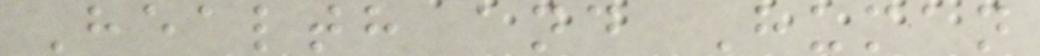Health and Human
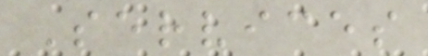Services
